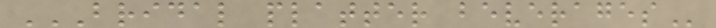BRIDAL PLATTER BEVERAGES
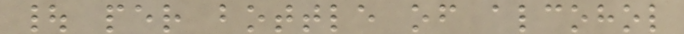| per bottle of alcohol
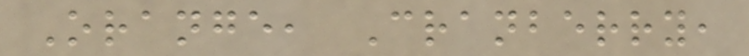Orange, Cranberry,
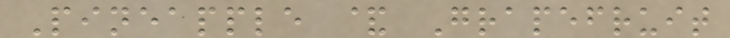Pineapple & Grapefruit
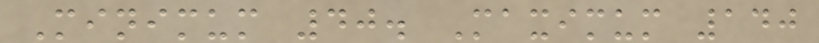Minimum 40. Maximum 140
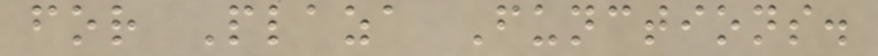for Plaza Functions.
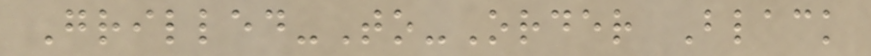Grilled-To-Order Black
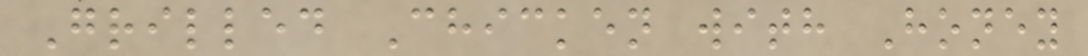Grilled Chicken with Honey
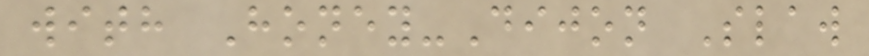with Honey-Dijon Slaw
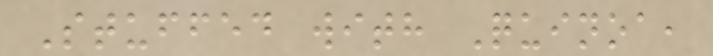Stuffed with Quinoa,
